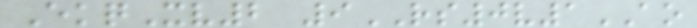EkqXv2 9RS0v1AO
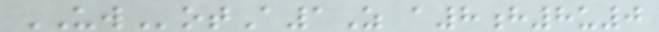UWotA1Z a8h8u0
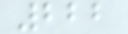222
